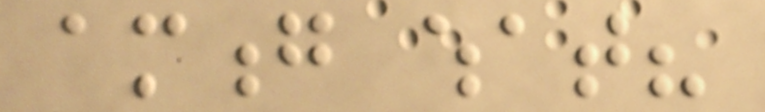among what?
